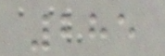285
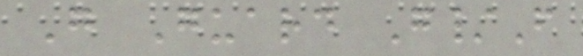G Guard G/F
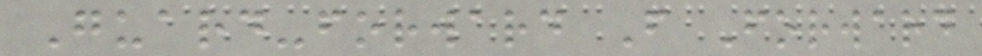Guard-forward F Forward
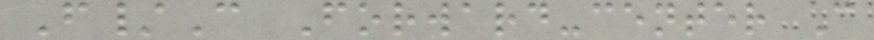F/C Forward-center C
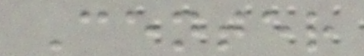Center
